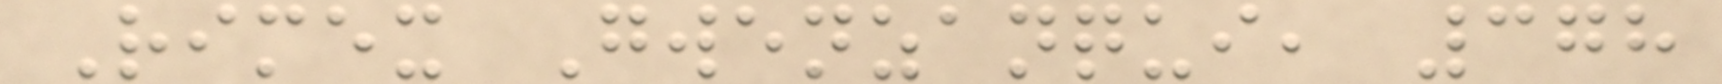Rimex Gwenzanqui, 378
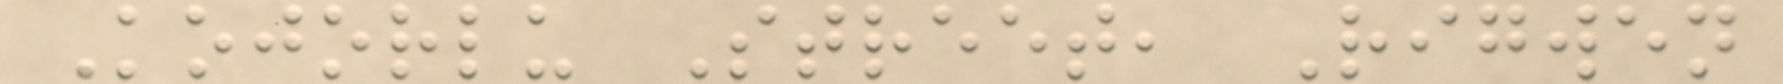Kojorlu Street, Rigwen
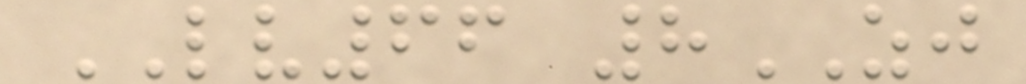LV66 8ZJ
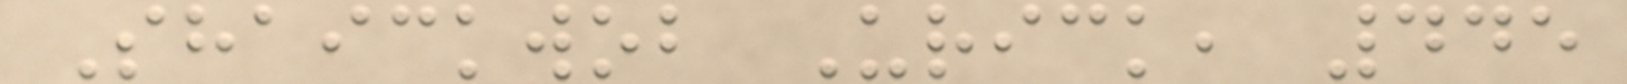Shaickwob Urick, 445
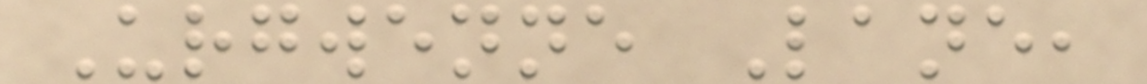Urgwenne Lane,
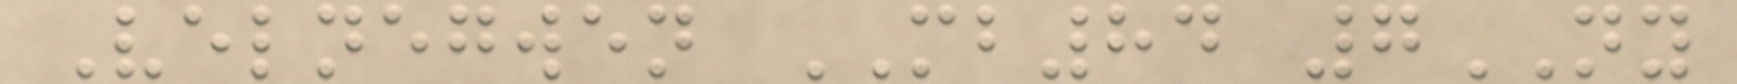Velnegwen MB84 7NY
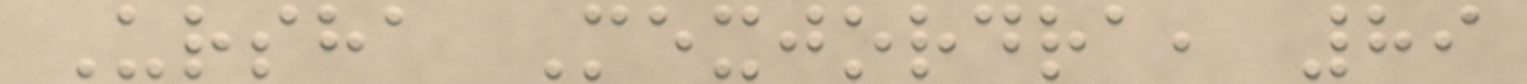Ursha Mexjordra, 89
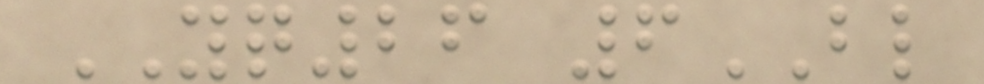YQ26 6BL
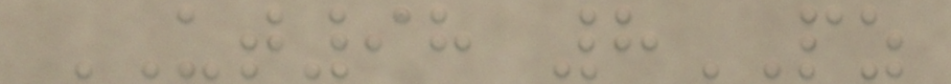UT98 8PZ
